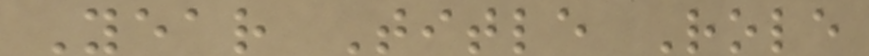Year Title Role
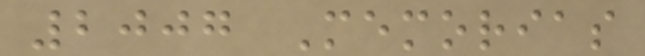2007 Memorias
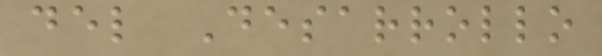del Desarrollo
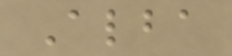Alba
